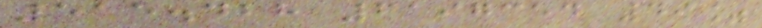515.428 6197354 49%
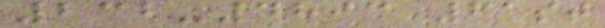232-4893 61st
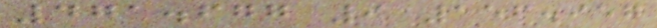471.677 9 156.957
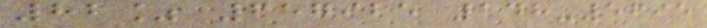82% 657925 148-5695
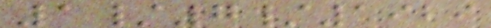1/7/1929
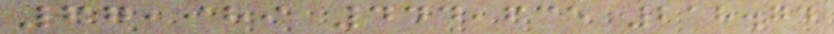67,989 444,635 218.74
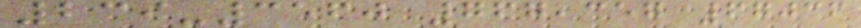239-3560 767,357 67036
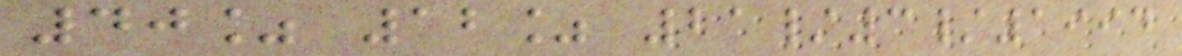40% 12% 21/3/1994
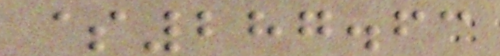$287.63
